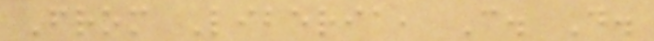From Liberia, C. D.
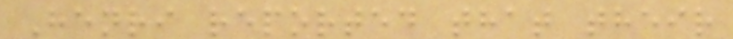Henri reported that their
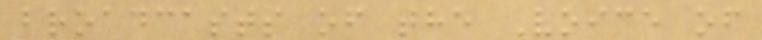broadcasts of the Voice of
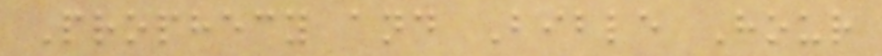Prophecy and Bible Hour
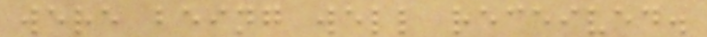were being well received.
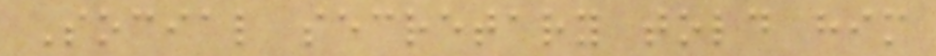Social secretary told him
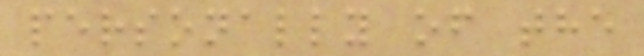personally of the
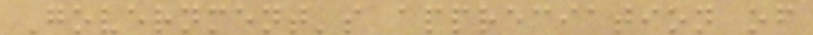Government's appreciation of
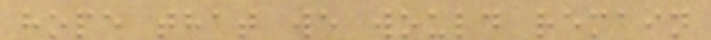hope that we would remain
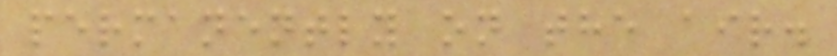permanently on the air.
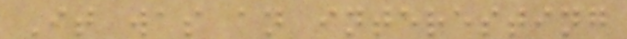It was an interesting
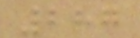287
